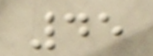45
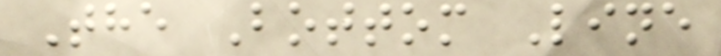The Bottom Line
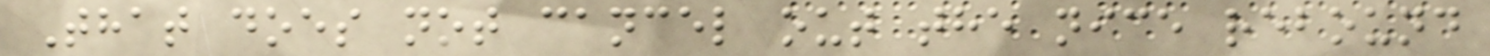That does not cancel out the nice rebound
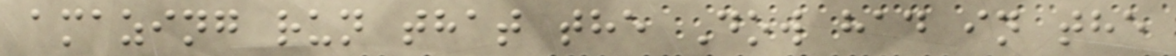amazing run that the Dow had in the
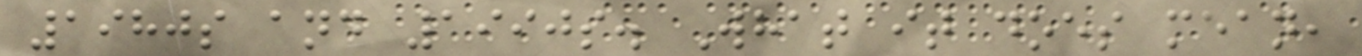1980s and 1990s. What it does mean,
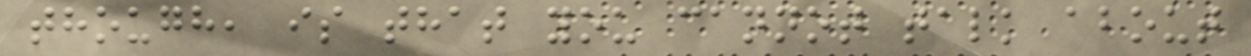though, is that you cannot talk about
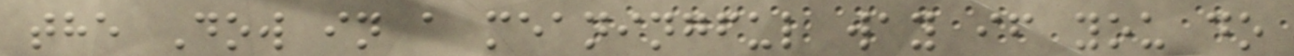the Dow in a meaningful way if you do
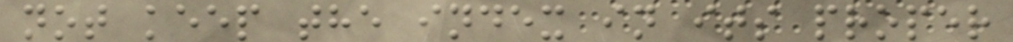not keep the index in its proper
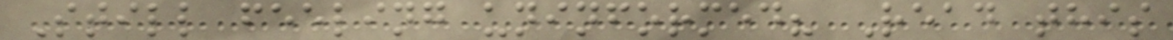Still feeling uninformed? Read this
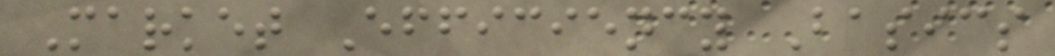Market Efficiency Basics
